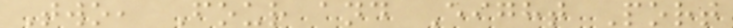Two, Four and Eight Port
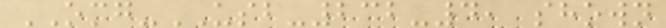OMG-USB-232-4, shown
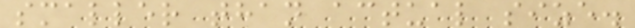smaller than actual size.
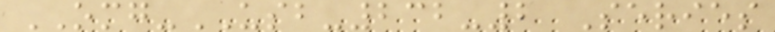OMG-USB-232-2 Series
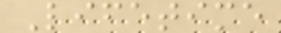Lifetime
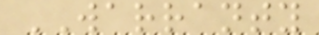WARRANTY
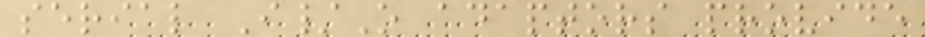serial I/O adaptors provide
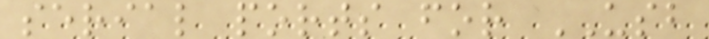serial ports for USB
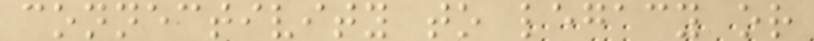connectivity to legacy or
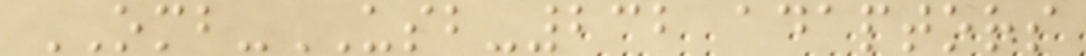OMB-USB-232 adaptors
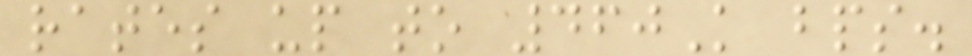rates up to 460K bps.
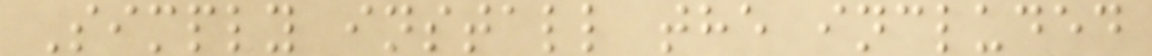Simply install the included
